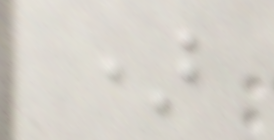)
